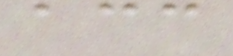acc
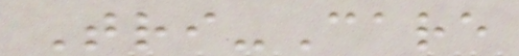Tri-Care
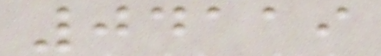04119
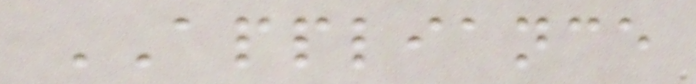APPLIANCE
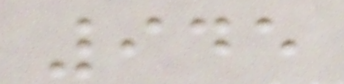945
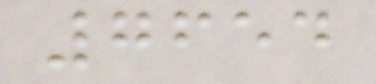7654
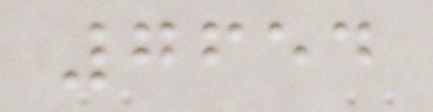7654
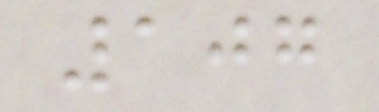107
